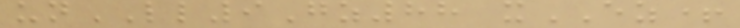unLL9Gz88 xEZ+
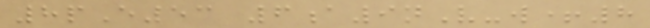8pE53 6a9nV-w+8
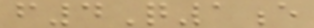f4Q1e
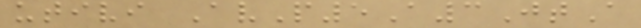utivi AvP5A3JtA
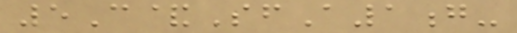5C&SfA1g-
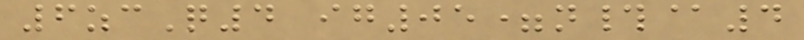6zcQ4 ig05=n#@4
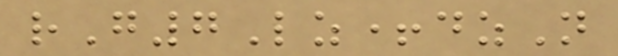rG7Lz+dzN
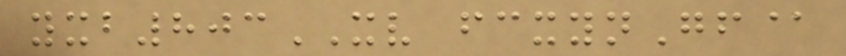yxb803XV fcxynGf@
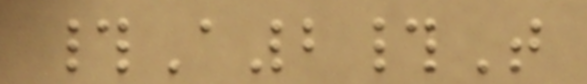#A2#T
